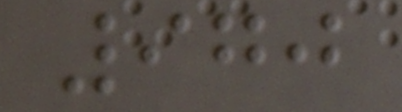970
